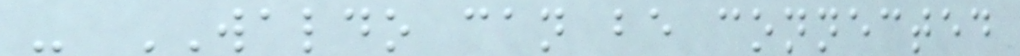- WALDO can be connected
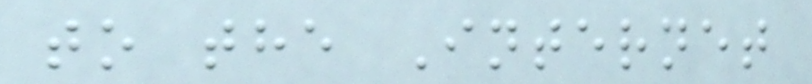to the Internet
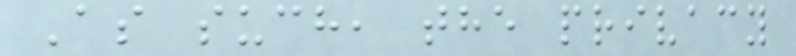As such, the privacy
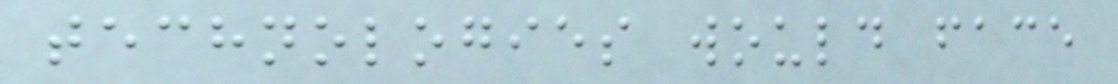technologies would face
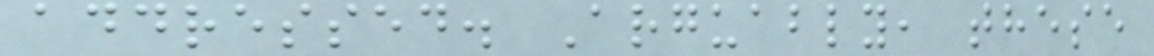addressed. Arguably, these
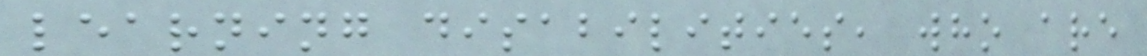learning disabilities, who are
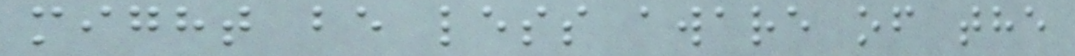might be less aware of the
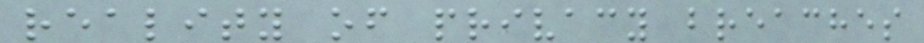reality of privacy breaches
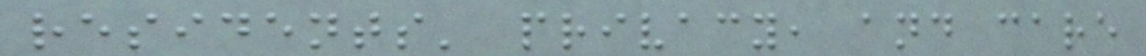residents' privacy, and care
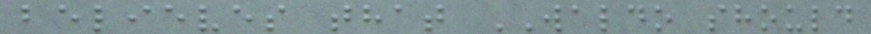believes that WALDO should
